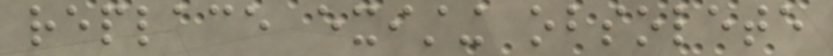replace existing obsolete
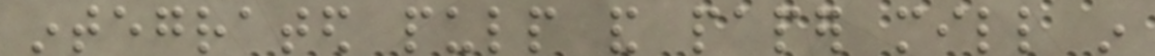integrated pulp and paper mill in
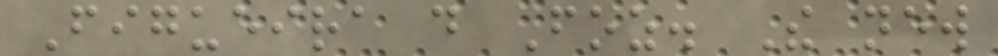Figueira do Foz. The new
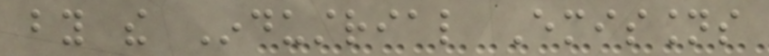by the Industrial Emissions
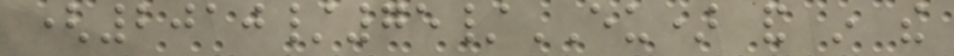(2010/75/EU) and in the
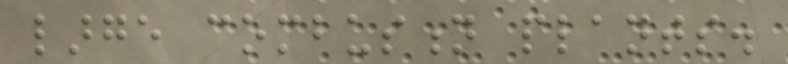large combustion plants.
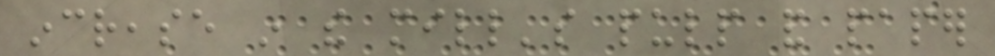increase in the mill's pulp and paper
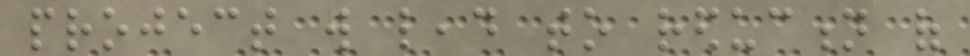project will lead to reduction of
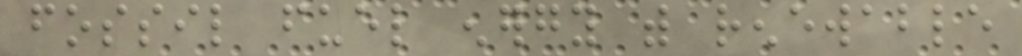fossil fuel energy with renewable
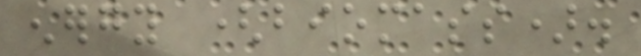energy (biomass).
